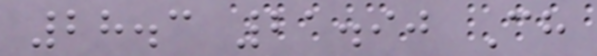28.3 21.90 Ch
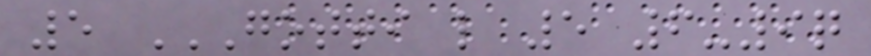5 GOTTI L 5 6-9Q
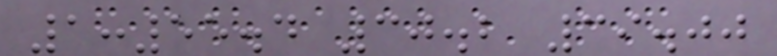1:55.4 30.2 39.00
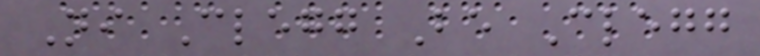Ni Clegg Be Clegg
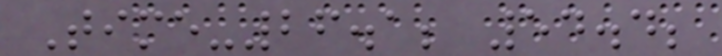Time-26.1; 54.4;
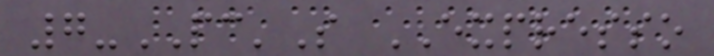7-PC'S EXPRESSO
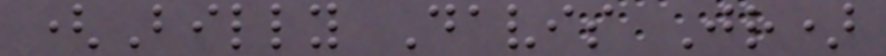(Billy Davis Jr)
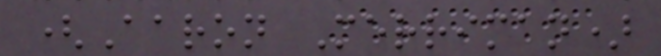(Aaron Merriman)
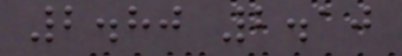2.80 2.10
